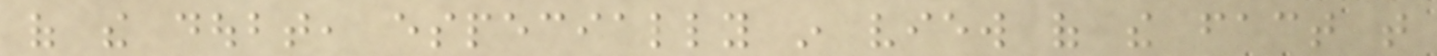of the doubt, especially in view of the fact that
